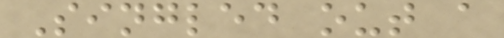Singled out a
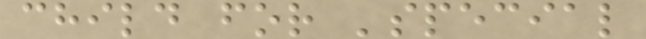child for 'special
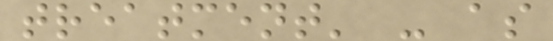treatment' - as
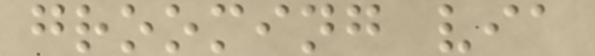grooming via
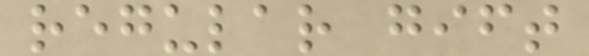regular gift
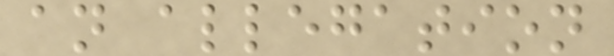an allegation
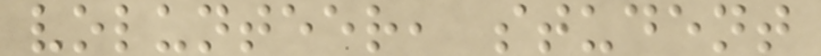volunteer, student
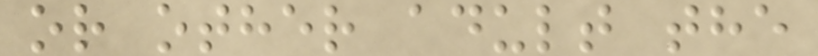or other adult the
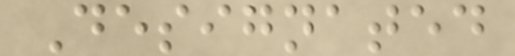Designated
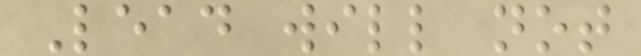Lead will not
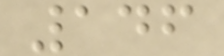146
